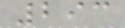293
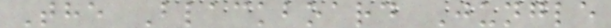The Blackboard Jungle
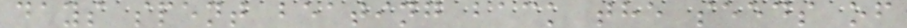days spent beating back the seeds of
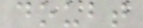doubt
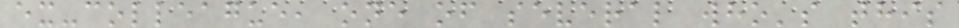ex-colleague, one of several who's this
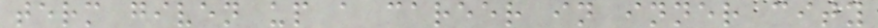term given up a career in inner city
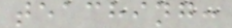teaching:
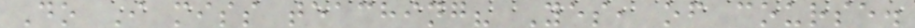Do I miss teaching? Yes, of course.
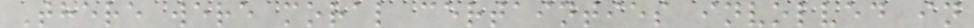There were moral certainties involved in
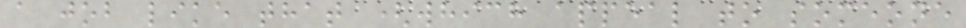a job like that (which appeal to someone
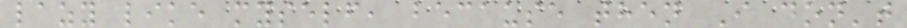lazy like myself, because then I don't
